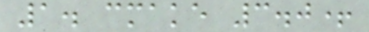1. cmake 3.0+
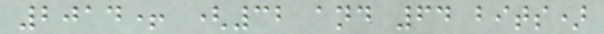2014+ (32 and 64 bits)
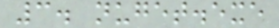3. nuget.exe
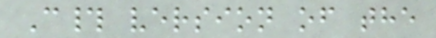C# version of the
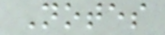Notes
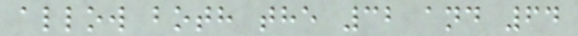allow both the 32 and 64
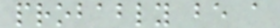probably be a
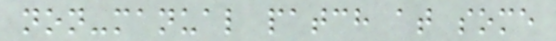non-manual patch at some
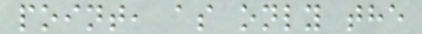point, as only the
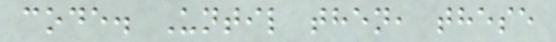code. Until then, these
